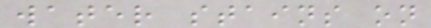water stains on
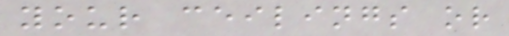your ceilings or
